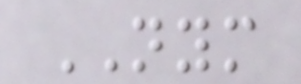NYM
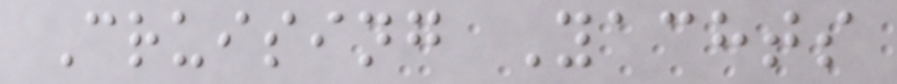Cruising Yachts
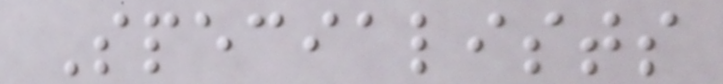Specialists
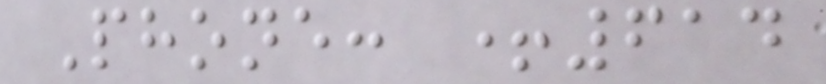Phone: +614
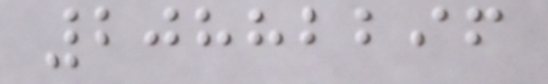20882296
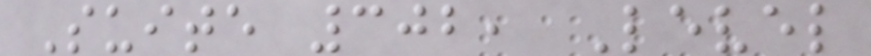Suite 302, Level
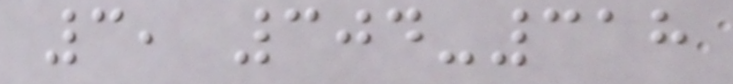3, 304-318
